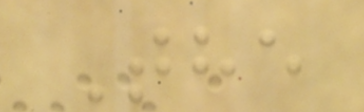The
